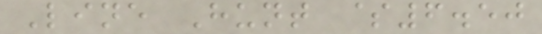Line Hunt $6.50
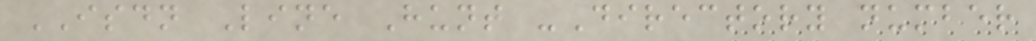ISDN Line Hunt -Directory number
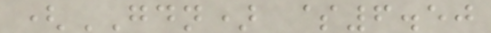(GDN) $6.50
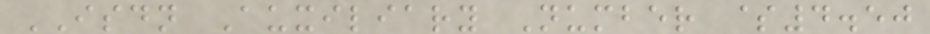ISDN Auxiliary Number $4.50
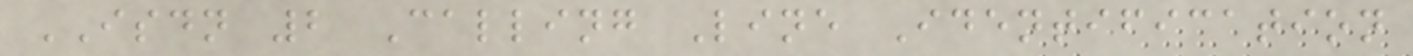ISDN 2 Calling Line Identification
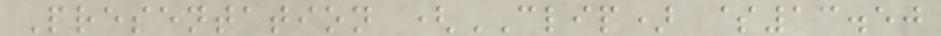Presentation (CLIP) $13.50
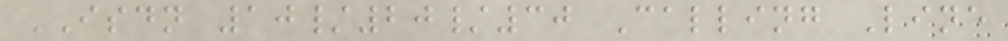ISDN 10/20/30 Calling Line
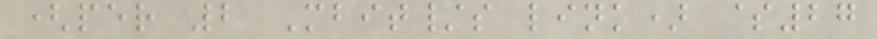(per 2 Mbit/s link) $27
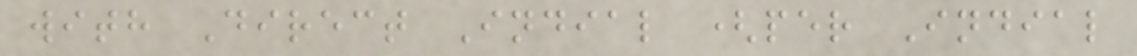with Direct Indial (per Indial
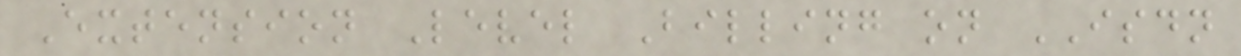Extension Level Billing on ISDN
